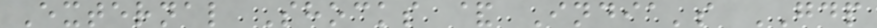External Shocks & India's GDP
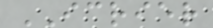ICRIER
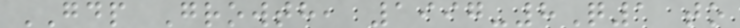GDP Growth, 1997-8Q1 to
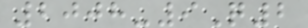2008-9Q2
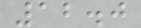12.0
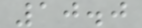10.0
